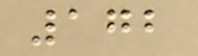172
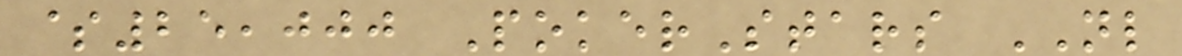$25,000 PokerStars NL
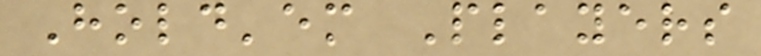Hold'em Players
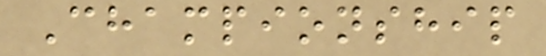Championship
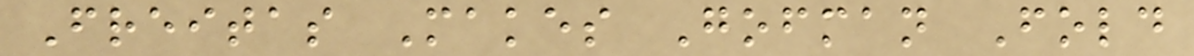Freitas Makes Gofman Fold
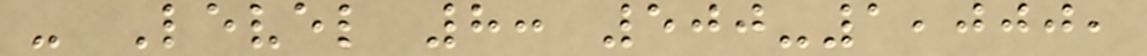- Level 8: 500-1,000,
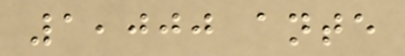1,000 ante
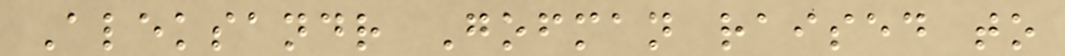Aleksandr Gofman raised to
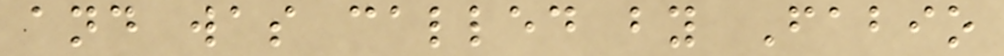and was called by Fabio
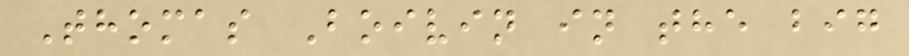Thomas Boivin in the big
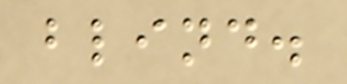blind.
